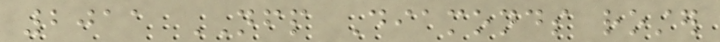2011 NFP Diamonds roster
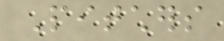Pitchers
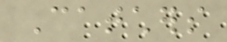Catchers
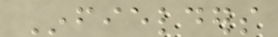Infielders
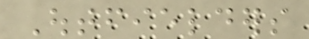Outfielders
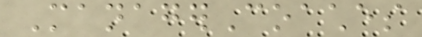ManagerCoaches
